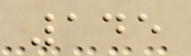145
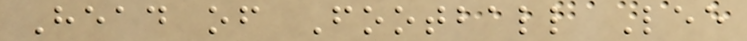Head of Football Lee
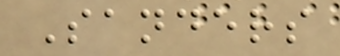Sanders
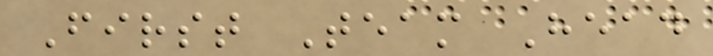First Team Head
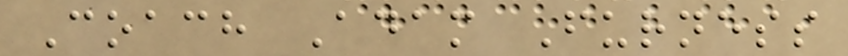Coach Adam Furness
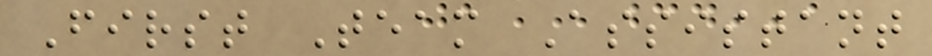First Team Assistant
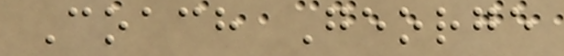Coach George
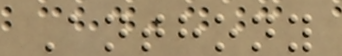Anthony
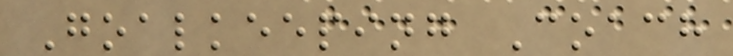Goalkeeping Coach
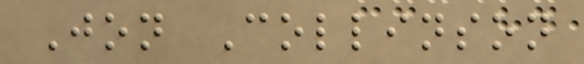Jon Collinson
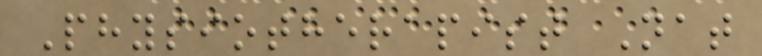Physiotherapist Nat
